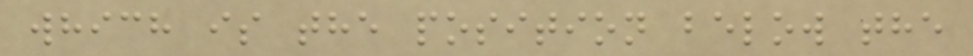which is the position below the
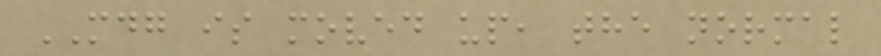MDG is moved up, the normal
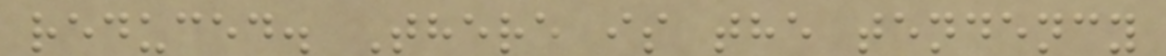reduced. There is the tendency
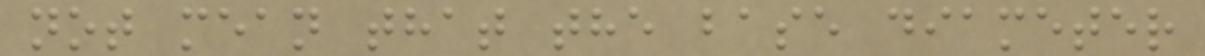not mean that the base diameter
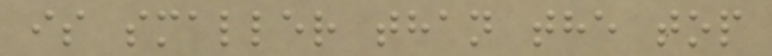is smaller than the top
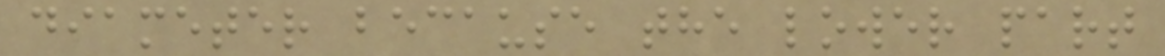diameter because the lower part
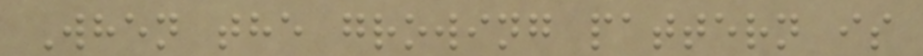When the growing pattern is
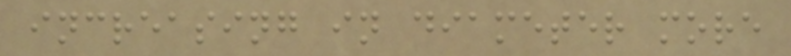increasing in diameter more
